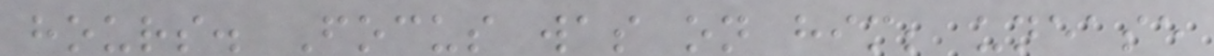hours. Focus was on him; unease
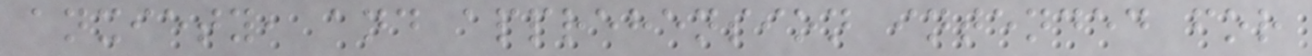anxiety, and apprehension intended for
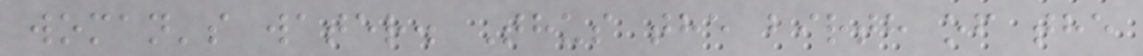woman's water. Thus the birth of the
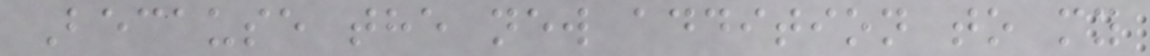Because the new addition to my
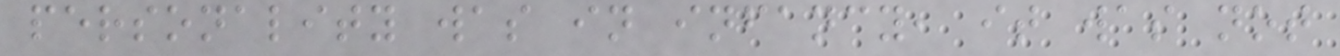personality was in infancy, it was not
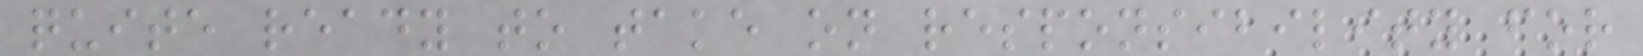quite ready to take on responsibility for
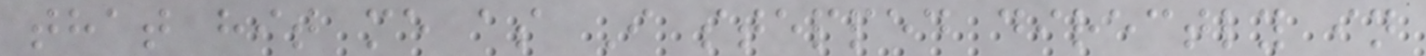that hit me as I stepped directly in
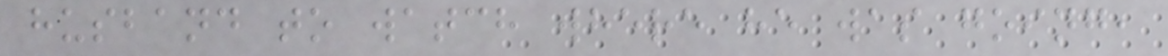husband to watch where he was going,
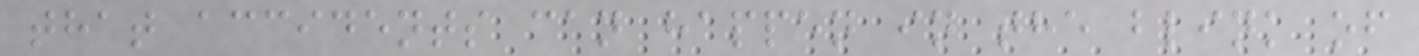that accidents can happen in the blink of
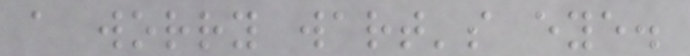a worry wart's eye.
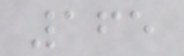165
